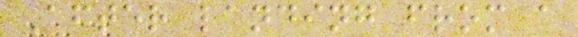After landing from a
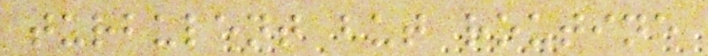turbulent but routine
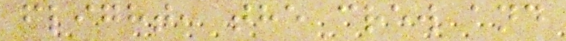flight, the crew and
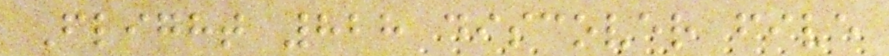Flight 828 discover five
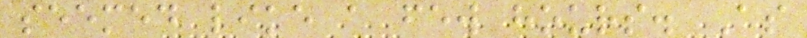seemed like a few hours. As
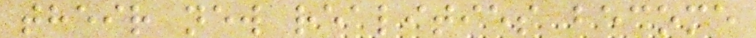their new realities become
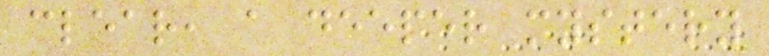clear, a deeper mystery
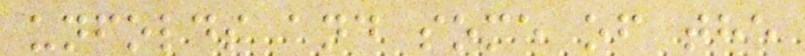unfolds and some of the
